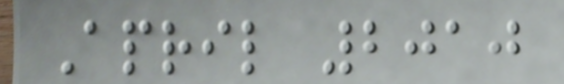April 2010
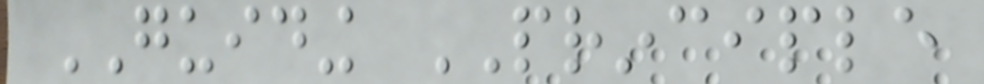GUIDING PRINCIPLE
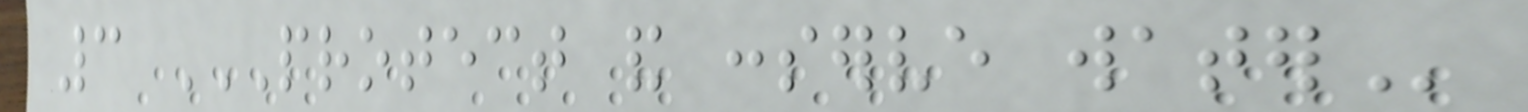3 PROTECT AND CONSERVE WATER
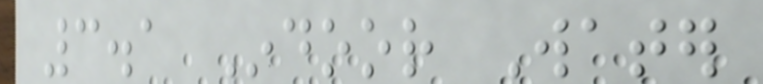3.1 Indoor Water
